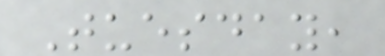Tuesday,
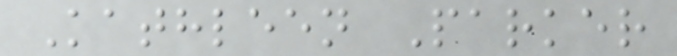Kathleen Parker
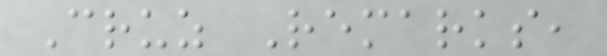Cruz Remarks,
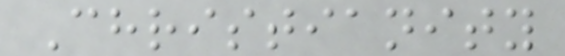Christianity
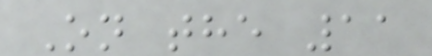On the 11
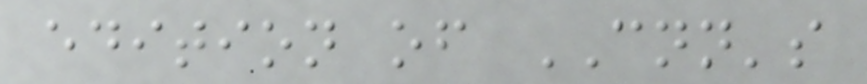edition of CNN's
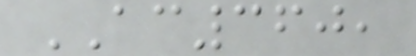AC360,
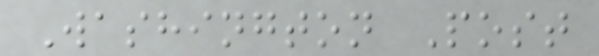Washington Post
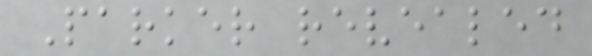Parker revealed
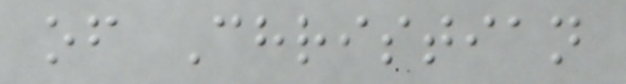of Christian
